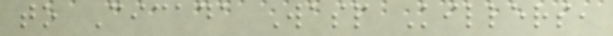to Cicada Wasp Killers,
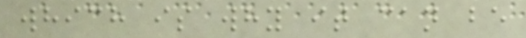which is why it can be
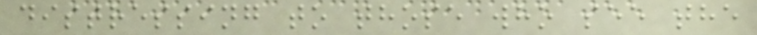distressing to those who see the
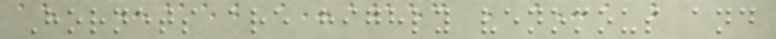Hornets are highly venomous and
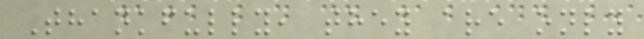Thankfully, they are only
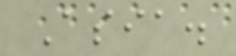Asia.
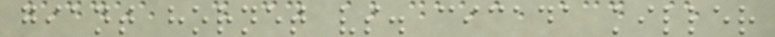giant hornet vs. cicada killer
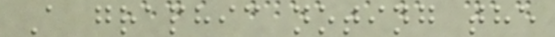A graphic noting the
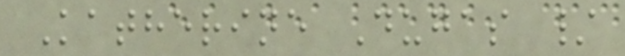Katherine Dugas /
